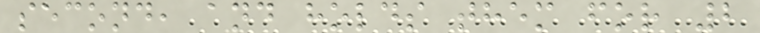second, and holds them for 2
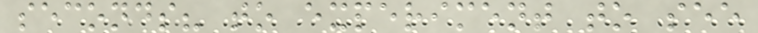seconds? to experiment to see
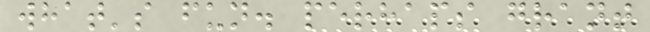what's fun. perhaps grant
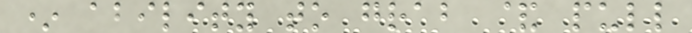* ability to grab & pull
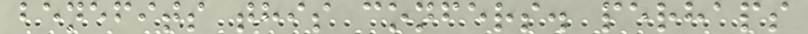benefits this confers. perhaps
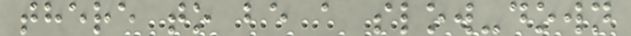there to be a slow-down
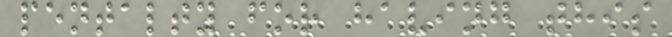pentalty for having this
